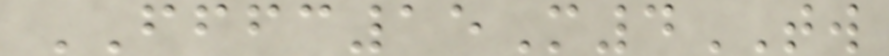FFFC15M4TW
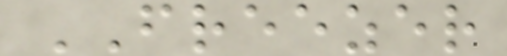FREEZER
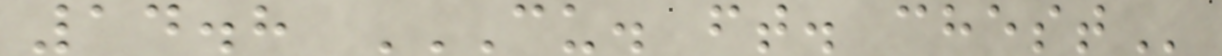14.8 CU. FT. CHEST
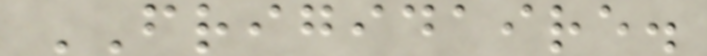FRIGIDAIRE.
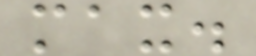max.
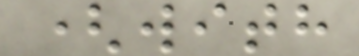(with
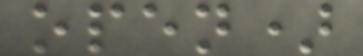open)
